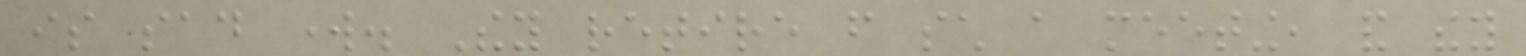is sad work. They retire from such a meeting, and they
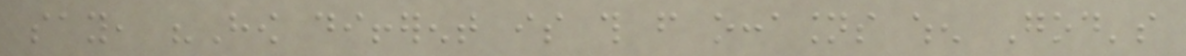say, "How different is this from occasions when God's
